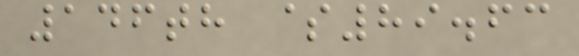146th $89.63
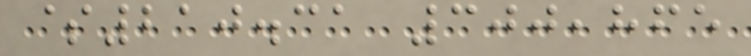$210.31 300,865
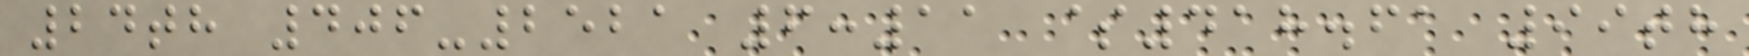24th 406-2521 6:11 $418.61 99th
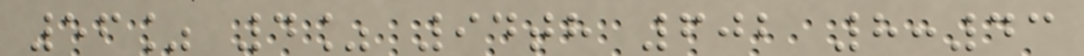56% 4% 94th 602 8:43
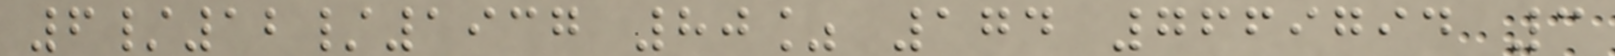6/12/1937 80% 174 7669794 3
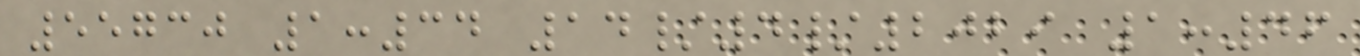55730 1:34 14/4/2029 1:46
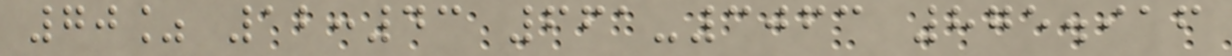70% 12:43 661-3063 875.916
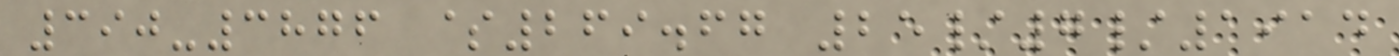390-3876 $269.67 25/7/1914
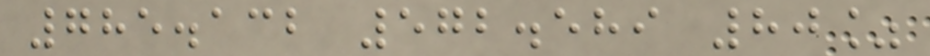785.132 572.589 80%
